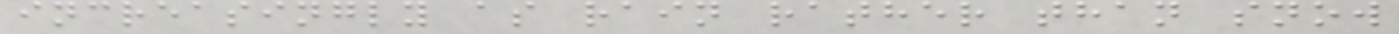increasingly as rain rather than snow
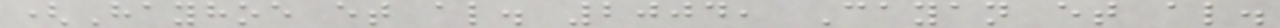(Hayhoe et al. 2004, Cayan et al.
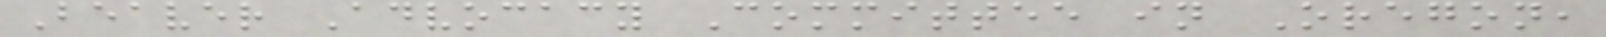Beaver Advocacy Committee in Oregon,
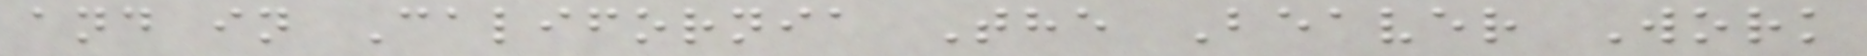and in California The Beaver Work
